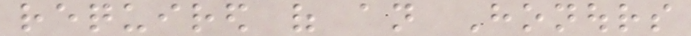required of an Honours
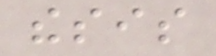thesis
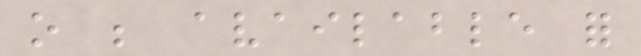o be available for
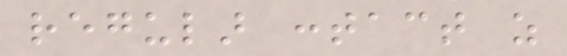regular contact as
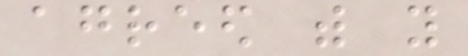agreed with you
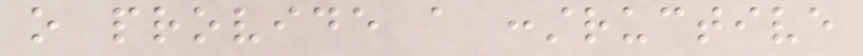o provide a constructive
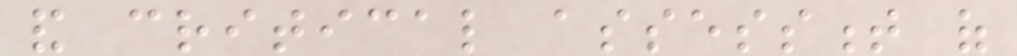and critical assessment of
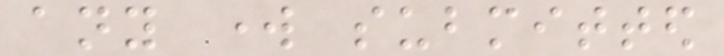any work submitted
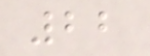22
